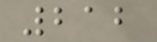212
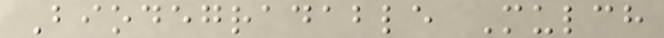Biodegradable Mulch
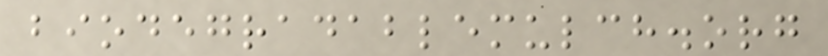biodegradablemulch.org
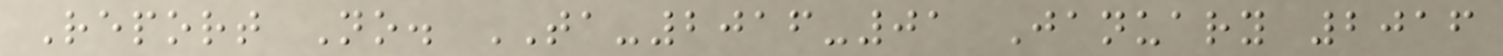Report No. TA-2016-01 January 2016
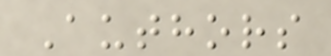Authors
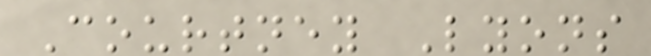Courtney Lyons
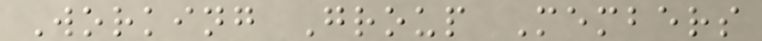Working Group Members
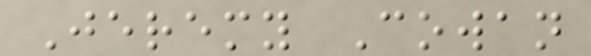Jeremy Cowan
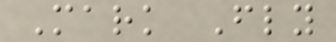Mark Fly
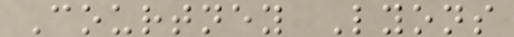Courtney Lyons
